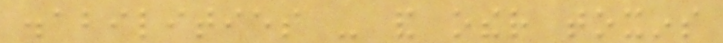disabilities - and other toxins
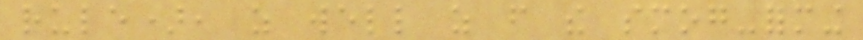rule), as well as from the smog-forming
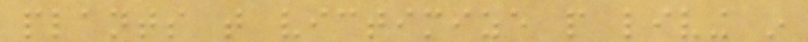plants that victimize people living in
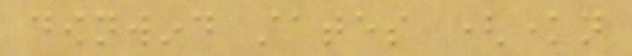downwind states (known
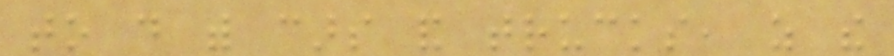to do with cars and trucks, as the
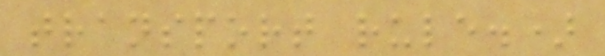transport rule.)
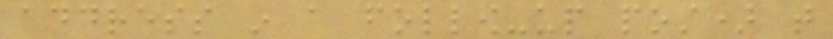address in a follow-up post) that
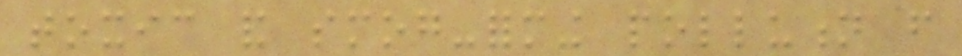toxic and smog-forming pollution from
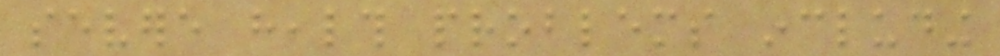severe health problems including
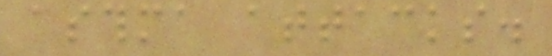asthma attacks.
